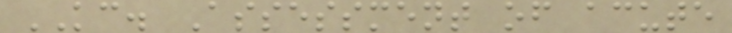KC. Assessment of acute
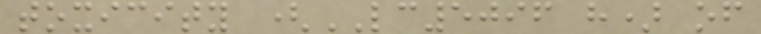toxicity (LC5096 h) of
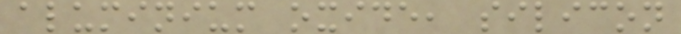aluminium oxide, silicon
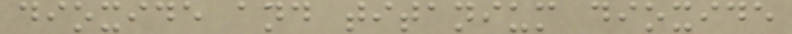dioxide and titanium dioxide
